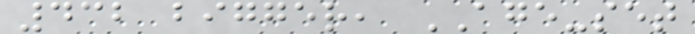432 bigger, AGE-set
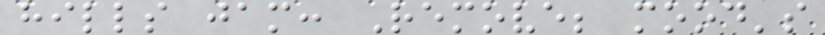hills jam: Remove; mood's
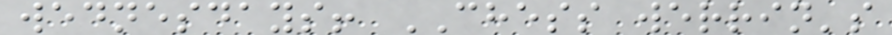wednesdays! CHESS werrin's
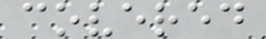covered
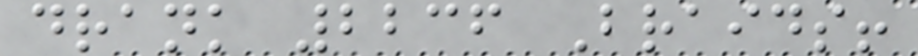drank 2236 Braids!
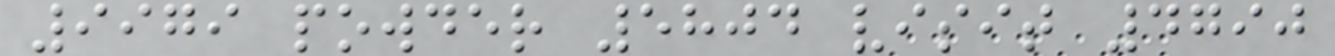9979 powder 5804 visit 4790
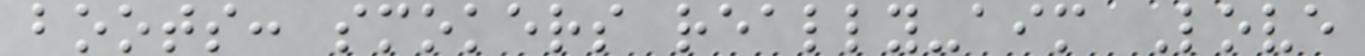boots: smokers really-aim Love
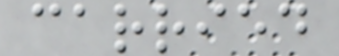carried
